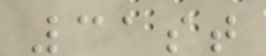31st
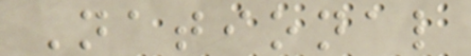National
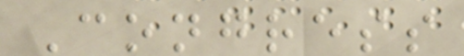Congress
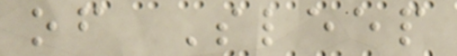of Sleep
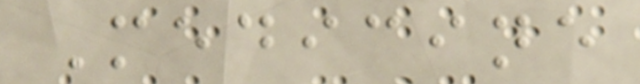Medicine
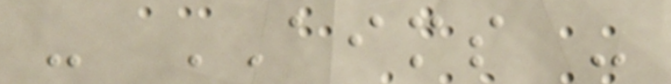- AIMS -
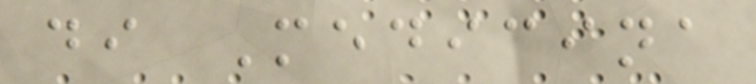di Medicina
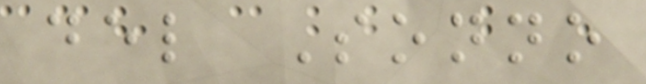del Sonno
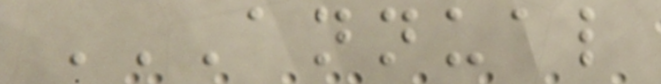ANNUAL
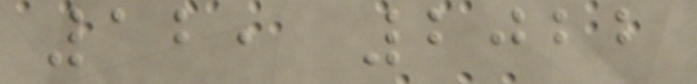12, 2022
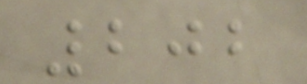202
